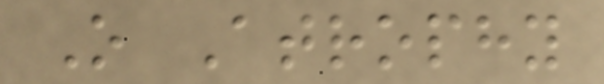O Atrophy
